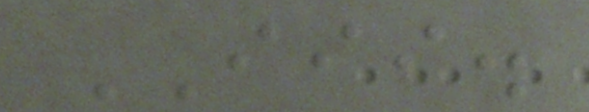III.
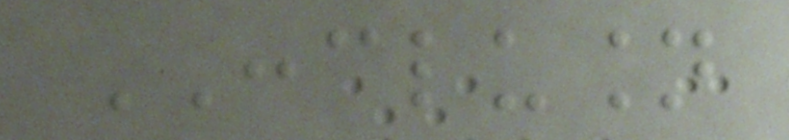CONCLUSION
